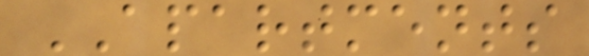APARTMENTS
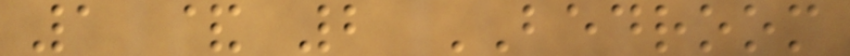1 & 2 BEDROOM
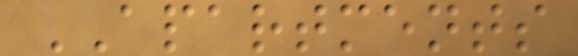APARTMENTS
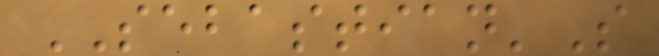SEBASTIAN'S
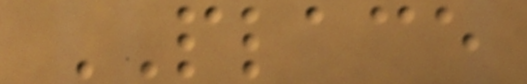PLACE
